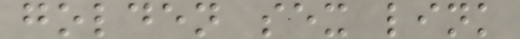golden sex link
